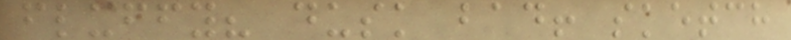fluffy? dusk bad! sketch
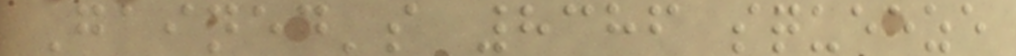Gained's 8386 squeeze
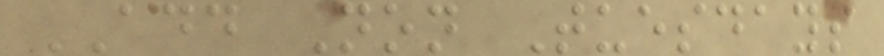ADD Non Tuesdays
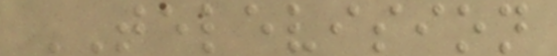TELEVISION
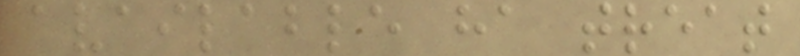available ha treat
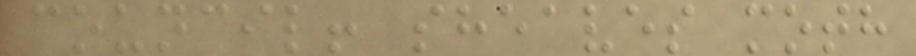council! sheaves moth
